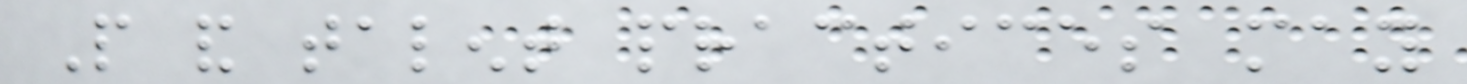People and talent practices may
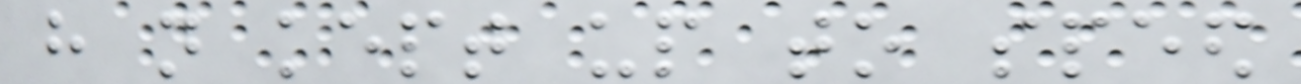have not kept up to speed
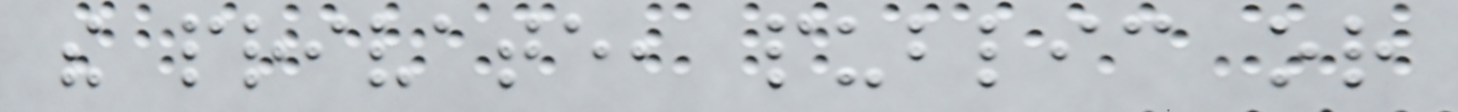the private, public or
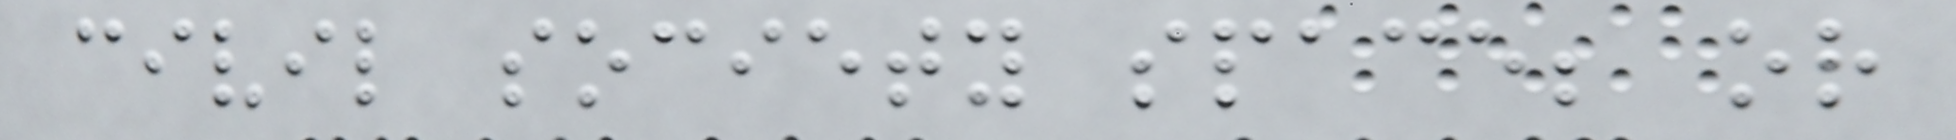civil society space; or
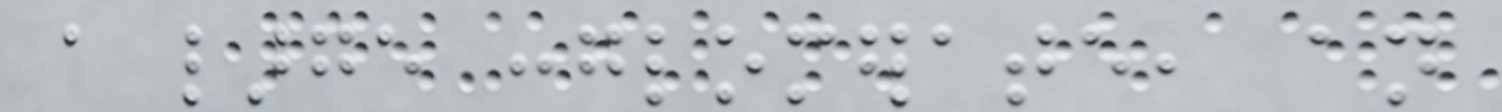a large conglomerate, an
